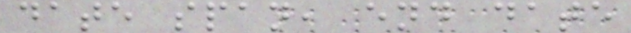date span, end date
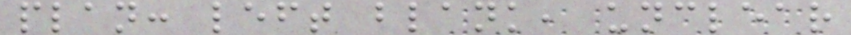plan: left blank, unclear
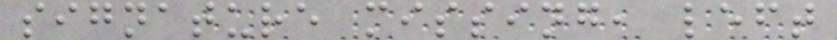signature missing, left
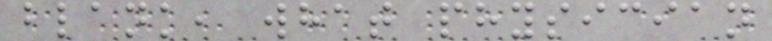blank, what physician
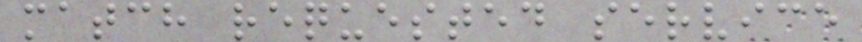match requested service
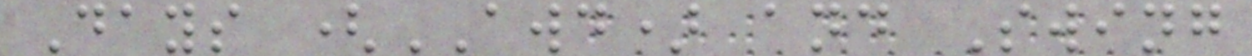Days (AWD) and Swing
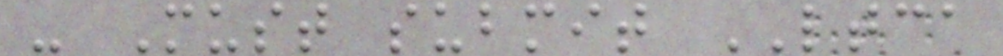- Must submit LTCA
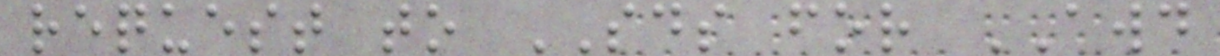request to SDS for AWD
